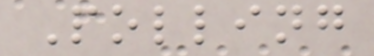Polling
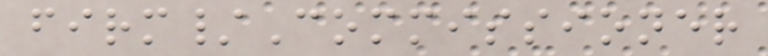firm/Commissioner
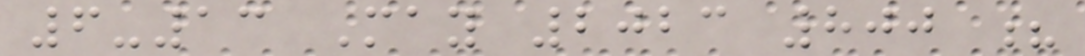6-13 May 2023 800 ?
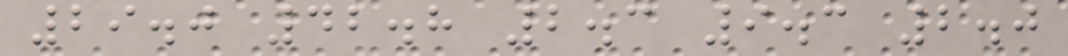29.0 42.8 2.3 9.3 2.0
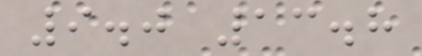9.0 13.8
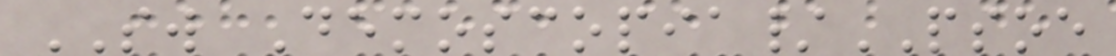SW Demoscopia/PSOE
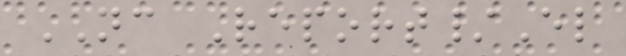NC Report/El
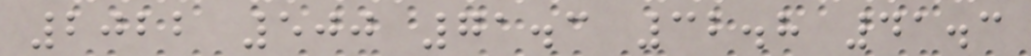2022 500 71.3 32.8 41.3
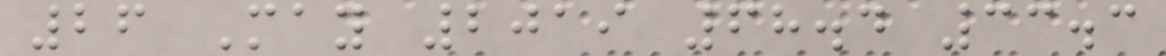26 May 2019 68.4 33.3
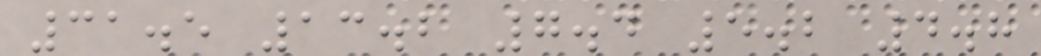31.5 13.2 7.4 5.2 4.8
